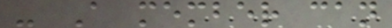- A member can
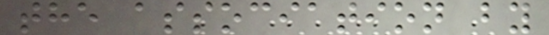the association by
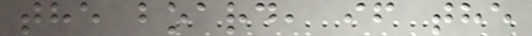the board, if the
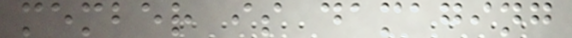member is damaging
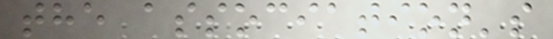the association's
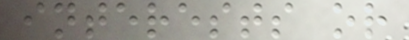interests or
